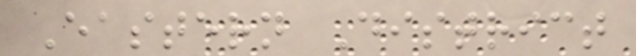Eastern District
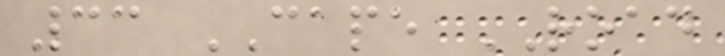33 CAPE ROAD
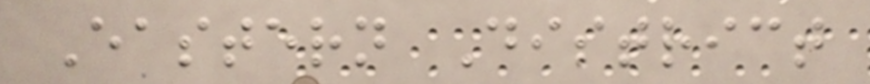Eastern District
